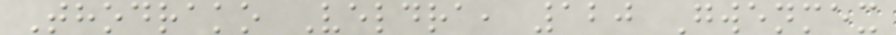Thodrako Veldra, 120 Gwenmex
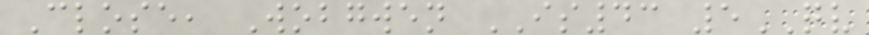Close, Wobgwen IS43 5QV
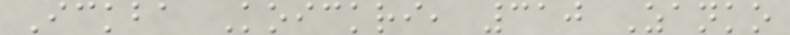Ickba Koickri, 310 Zanko
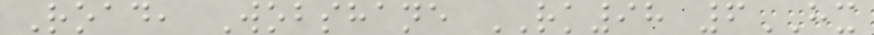Road, Wobshane RK98 6HX
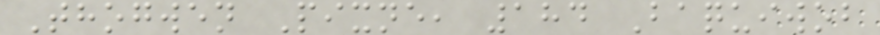Thogwen Pixne, 184 Baquiwob
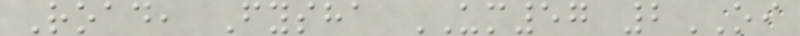Road, Fysha UM57 2OI
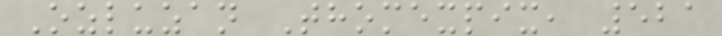Ozluzan Thomexpix, 521
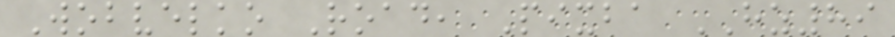Wobvelko Road, Pixba HZ89
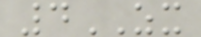4ZX
